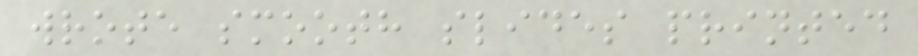wrote smooth slides printed
